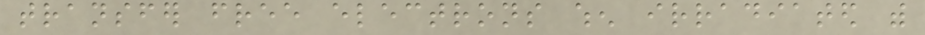transfer free electrons when irradiated with
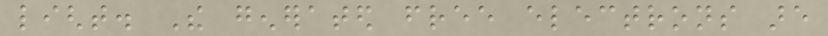light. The generated free electrons are
